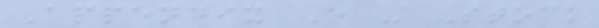Appendix E - Stock
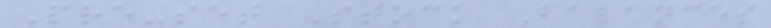Pre-set Stock Balances
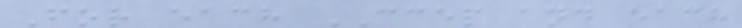For each CCEP and each
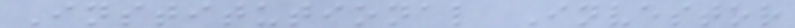Institutional Investor
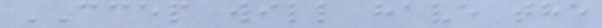CCEP will have the
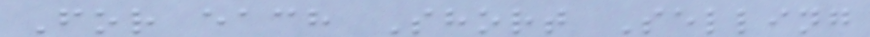For each Short Selling
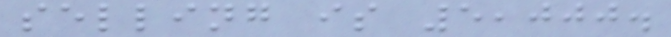selling is 5,000.
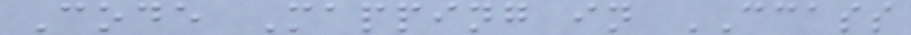Code Mapping in CCASS
